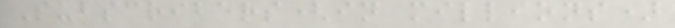Subscribers(in millions)
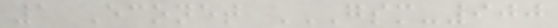1 Econet GSM-900
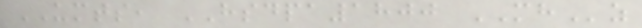UMTS, HSDPA1800 MHz
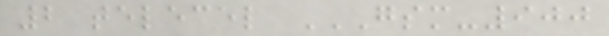2 telecel GSM-900
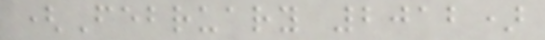(February 2012)
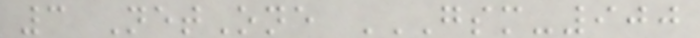3 NetOne GSM-900
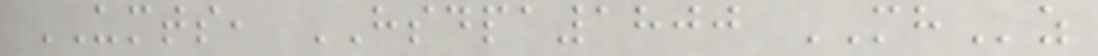UMTS, HSDPA1800 MHz
